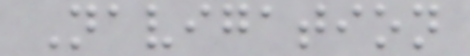Navigation
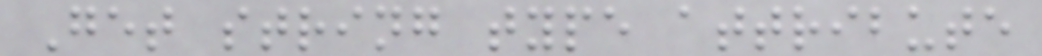Get string type attribute
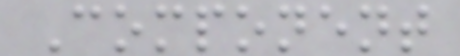Component
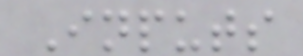Inputs
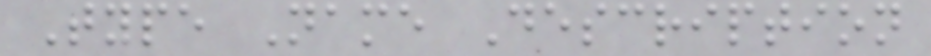Type Name Description
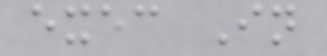exec In
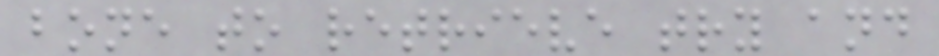bone to retrieve try and
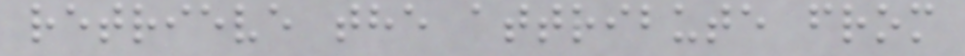retrieve the attribute from
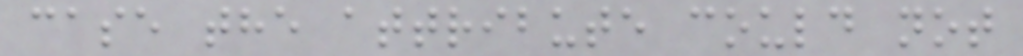case the attribute could not
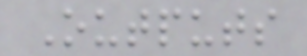Outputs
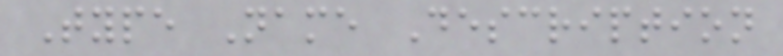Type Name Description
